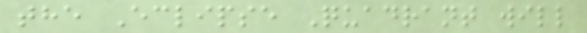the Eclipse Quadrant will
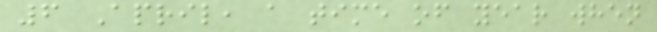6 April, a time of year when
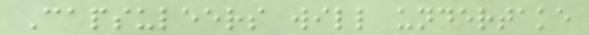Capsuleers will undertake
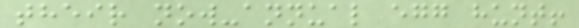their now-annual egg hunt!
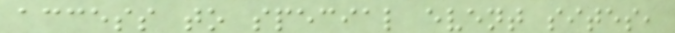access to special event sites,
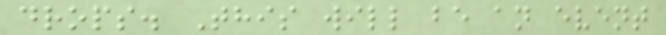drops. This will be an event
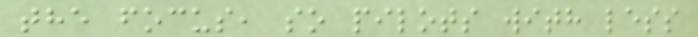the focus, so pilots with less
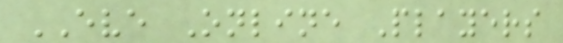EVE Online Players
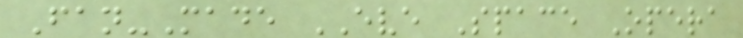Fan-Made EVE Space Opera
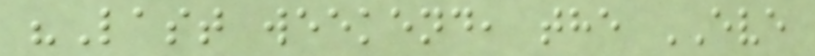"Last weekend, the EVE
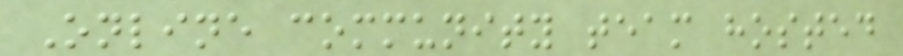Online community team hosted
